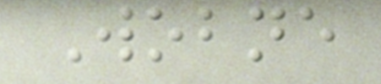Wobne
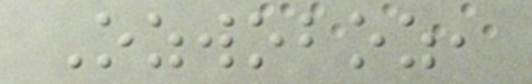Ozwoboz,
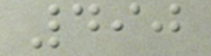490
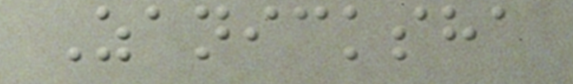Zanicksha
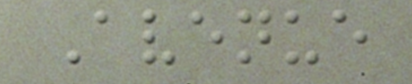Avenue
